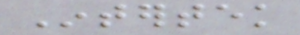Intertek
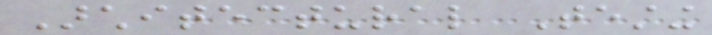Architectural Testing
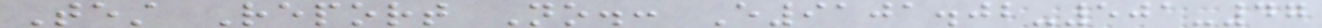Test Report No.: E9101.02-501-47
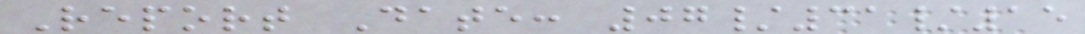Report Date: 07/31/15
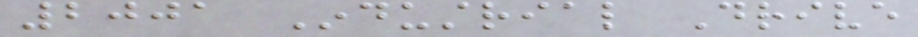2001 Industrial Drive
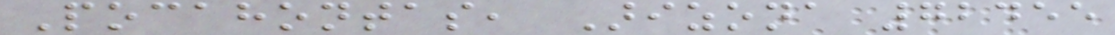Pocahontas, Arizona 72455
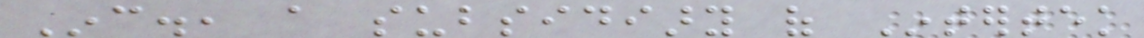Inc., a subsidiary of Intertek
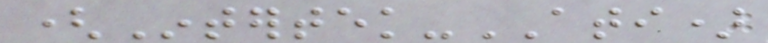(Intertek-ATI)
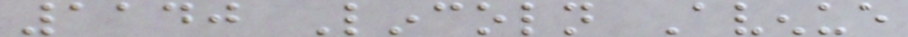1140 Lincoln Avenue
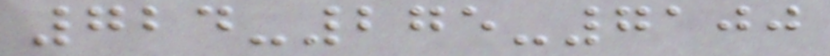724-275-7100
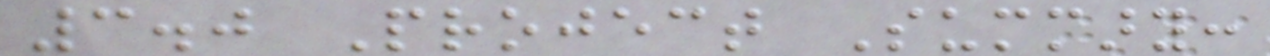3.0 Project Summary:
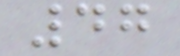47
